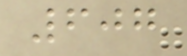607
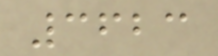3623
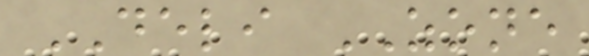DELI ZONE
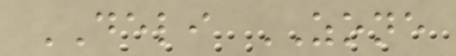DELI ZONE
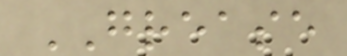GREASE
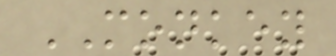MONKEY
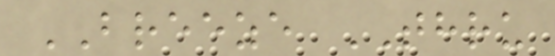BREEZE THRU
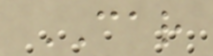CAR
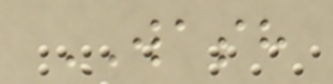WASH
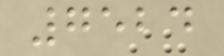7524
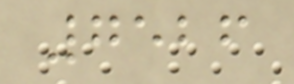7526
